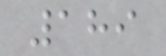189
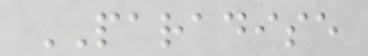PARADISE
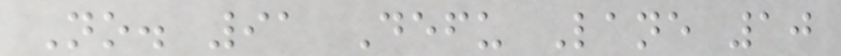No. 91 Defu Lane 10
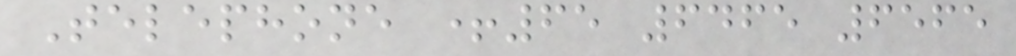Telephone +65 6465 6565
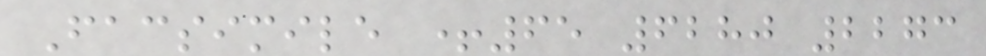Facsimile +65 6280 2273
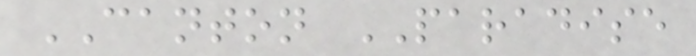CANTON PARADISE
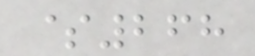$268
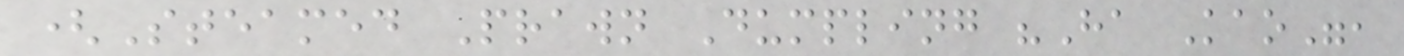(Steamed Prawn Dumpling "Ha Kao",
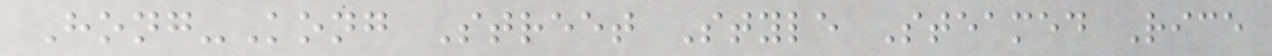Hong-Kong Street Style Steamed Rice
